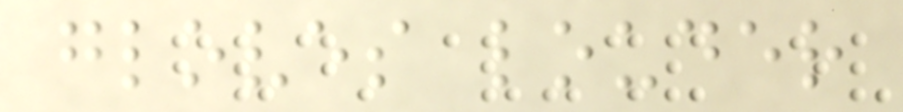gloves louder
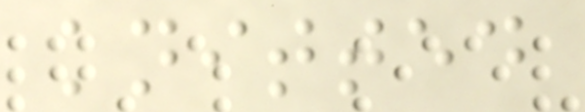knitted
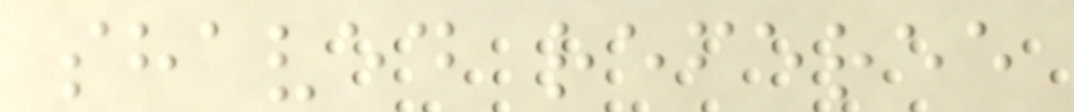shaved referee
